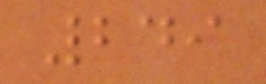249
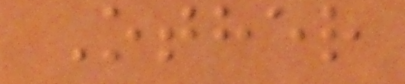Other
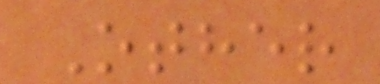Other
